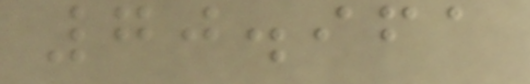70.961
